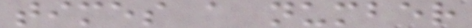times a number
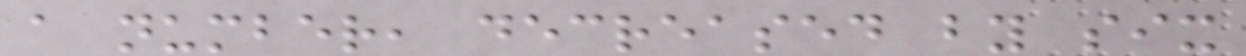a number, decreased by six
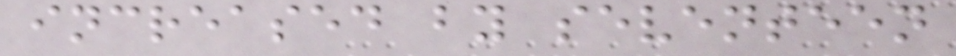increased by seventeen
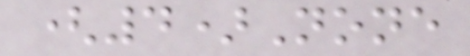(4)None
